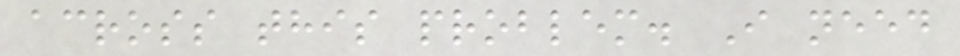across this problem. I need
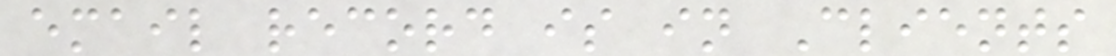email record is in Clients
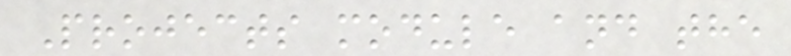Projects module and the
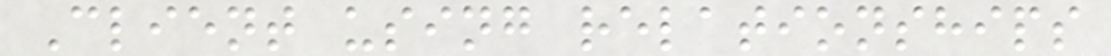Client using relationships
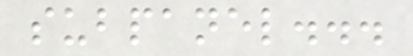subpanel...
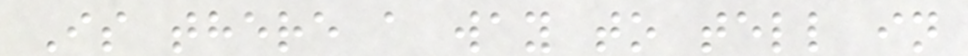Is there a way to tell in
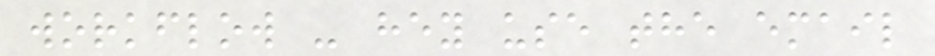workflow - hey use the email
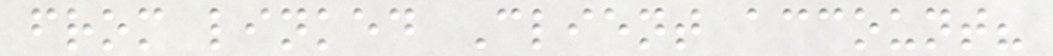from linked Client account?
